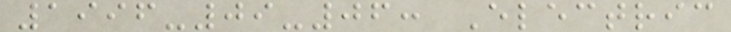1996-09-06: Electric
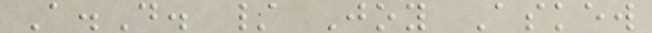A.D. / Joy Askew
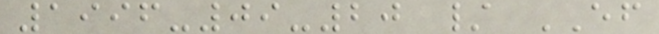1996-09-20 / EF
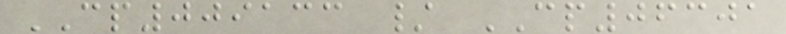CP009133 / CP06301
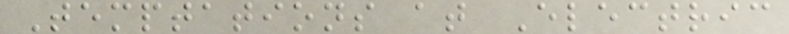Temptations at Electric
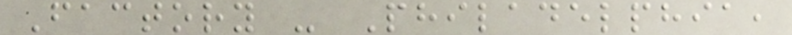Factory - Philadelphia,
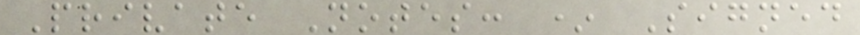Private Notes: * Signed
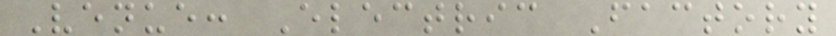Venue: Electric Factory
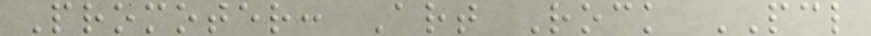Promoter: Art Rock PCL
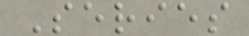Series
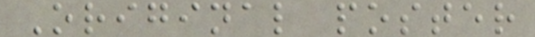Original poster
